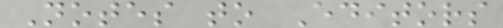Notes to Editors
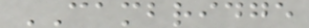CAMBRIDGE
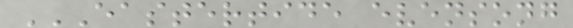EASTERTIDE EVENSONG
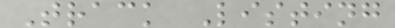Track Listing
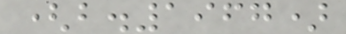(b.1967)
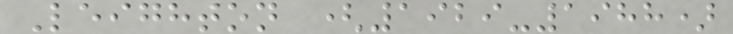Leighton (1929-1988)
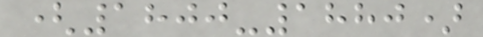(1800-1880)
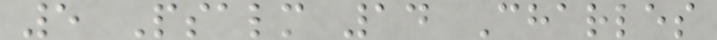5 Psalm 14 Charles
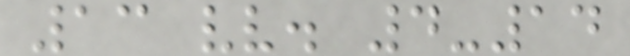13 vv. 4-14
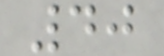40
